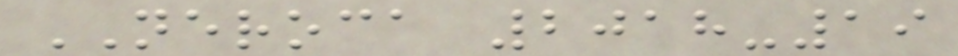NEROCA 2018-19
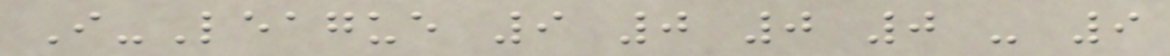I-League 9 0 0 0 - 9
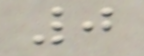0
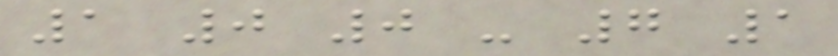1 0 0 - 7 1
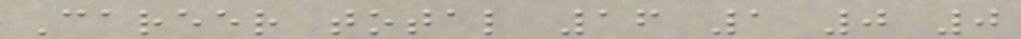Career total 16 1 0 0
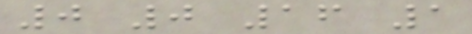0 0 16 1
